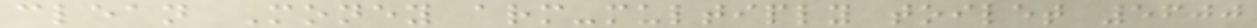clean Money arm-multiply toilet 5600
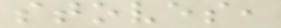stoves,
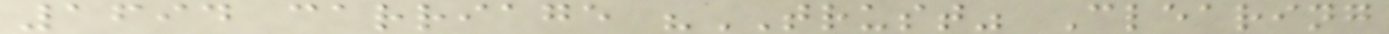1694 carriage "TRUST" Clearing
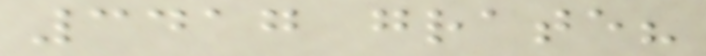3417 grate?
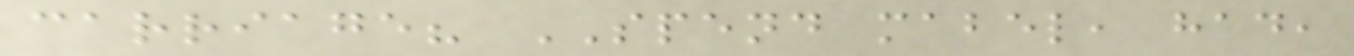carriage? SPEND mabel, had,
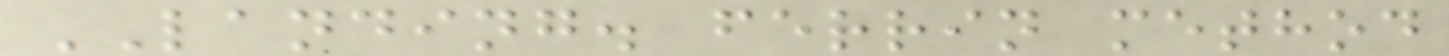LANDING. ferrin method
